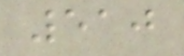510
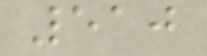510
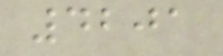4201
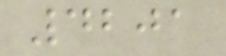4201
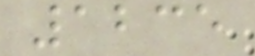1235
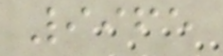9965
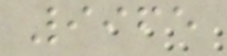9965
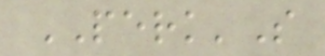PERK'S
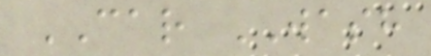CAR WASH
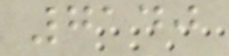7140
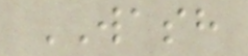WASH
